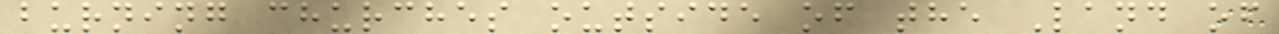burning churches outside of the Land of
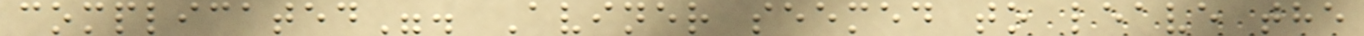complicated". Aviner seemed to leave the
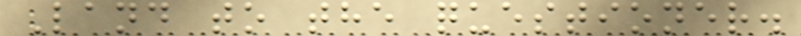Land to the questioner.
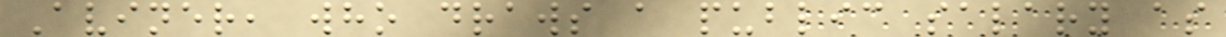Aviner, who draws a public salary as
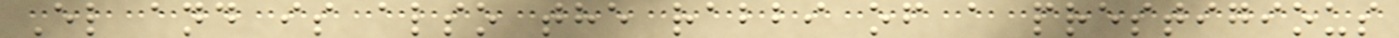El and is also the rabbi of a prestigious
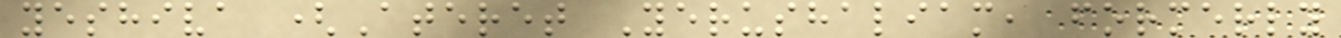yeshiva (Ateret Yerushaliam, formerly
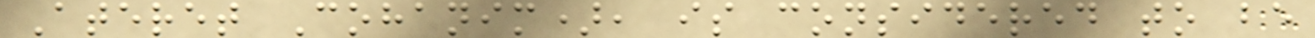Ateret Cohanim), is considered to be
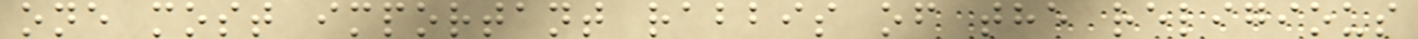one most important rabbis of the religious
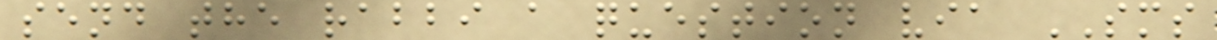send the rabbi a question via SMS
